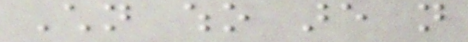Children who are not
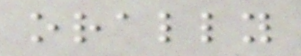orally
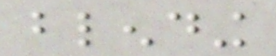blending
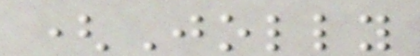(Jolly
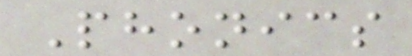Phonics
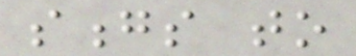songs to
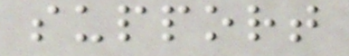support
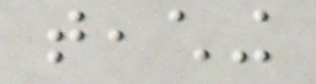teaching
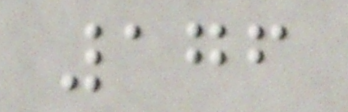176
